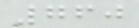760
